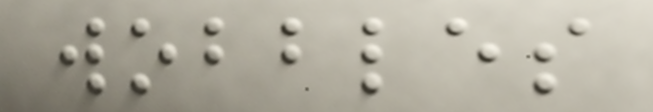wobbles
